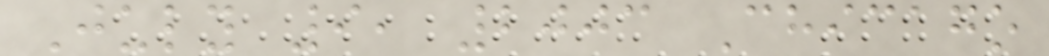July 9, 2003 Chicago
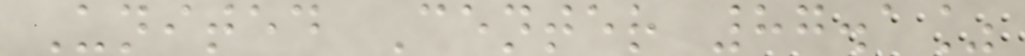United Center 87.1%
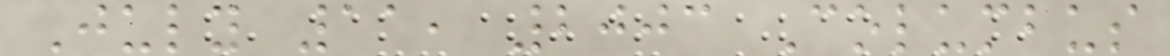July 11, 2003 Columbus
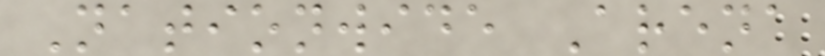Nationwide Arena
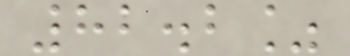82.2%
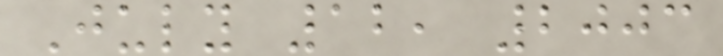July 12, 2003
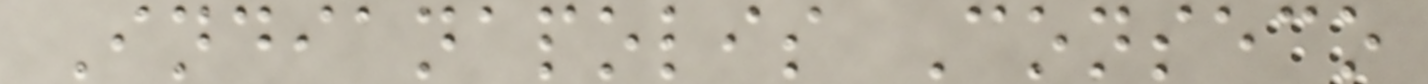Indianapolis Conseco
